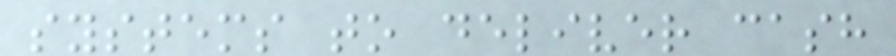systems to deliver cash
